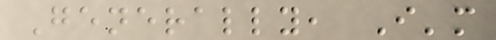Generally, I'm
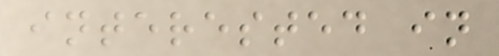interested in
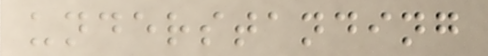understanding
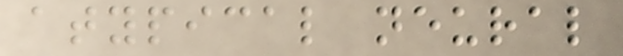atypical neural
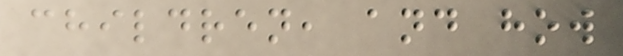children, and how
